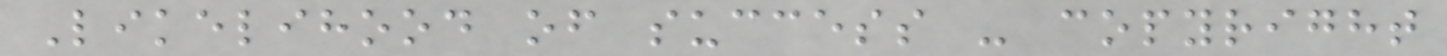Likelihood of success - copyright
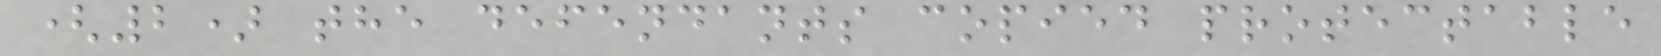(2) the defendants copied protectable
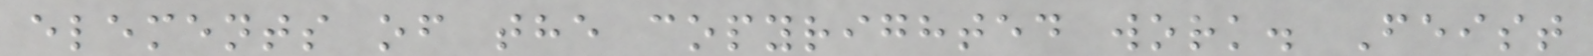elements of the copyrighted work. Feist
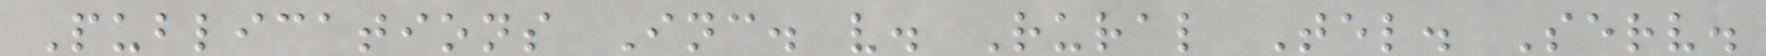Publications Inc. v. Rural Tel. Serv.
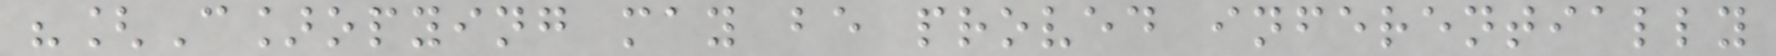"[C]opying may be proved inferentially
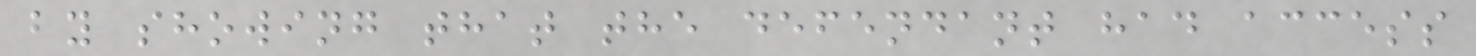by showing that the defendant had access
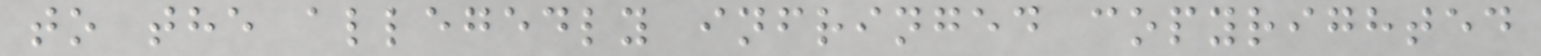to the allegedly infringed copyrighted
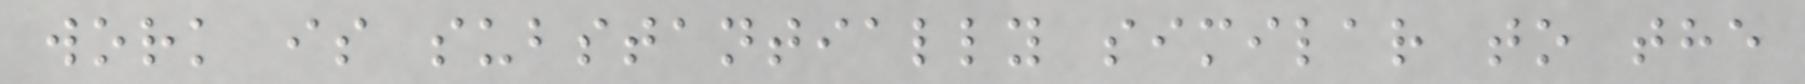work is substantially similar to the
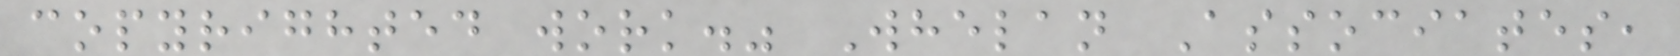copyrighted work." Whelan Associates,
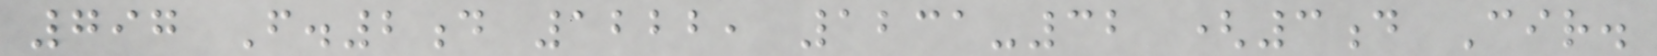797 F.2d 1222, 1231-32 (3d Cir.
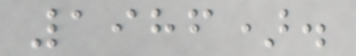1986).
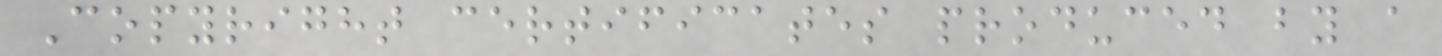Copyright certificates produced by a
